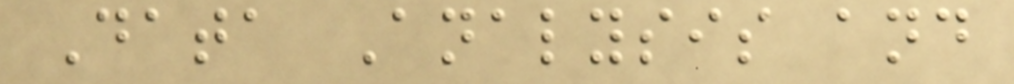Data Analysis and
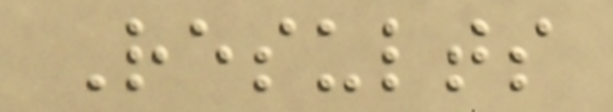Results
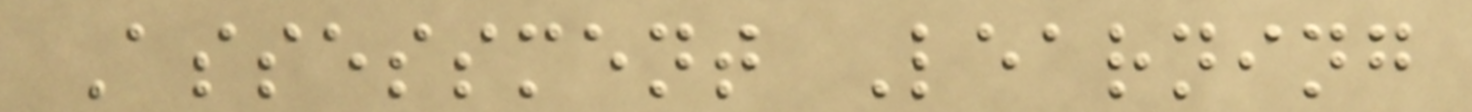Assessment Learning
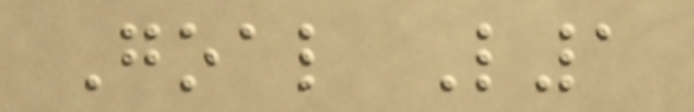Goal L1
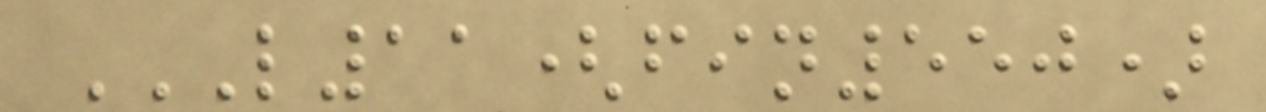L11(FIN550)
